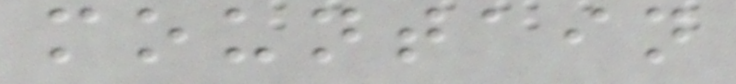mountain
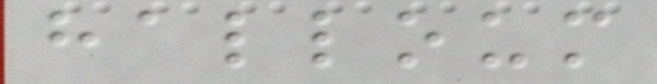halloum
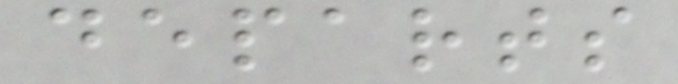departs
